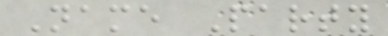Name Party
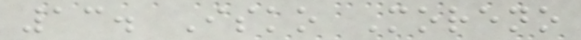13. Isko Moreno
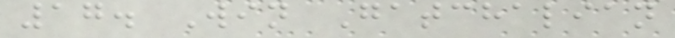17. Win Gatchalian
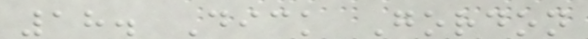18. Dick Gordon
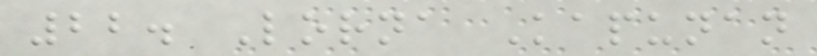22. Lorna Kapunan
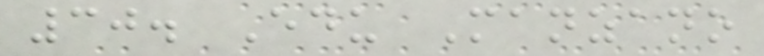30. Edu Manzano
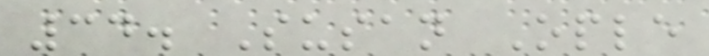34. Susan Ople
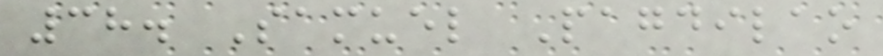38. Samuel Pagdilao
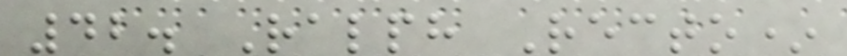42. Ralph Recto*
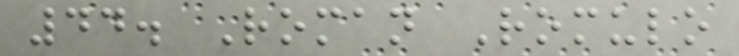44. Roman Romulo
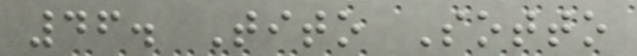46. Tito Sotto
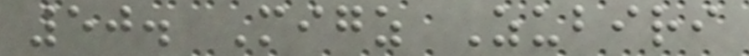50. Migz Zubiri
